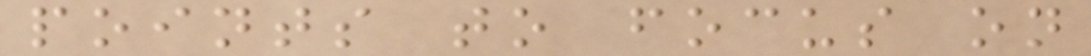points to focus on
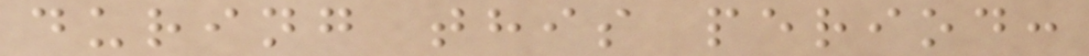during this period:
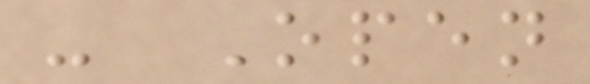- Open
